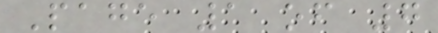Page 1 of 7
